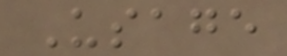Usage
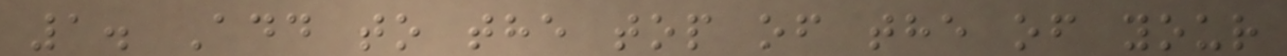1. Add to the top of the of your
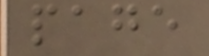page
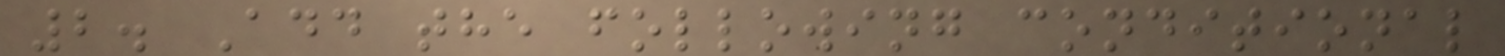2. Add the following conditional
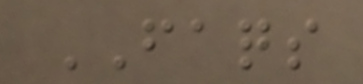FAQS
